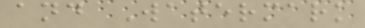and Watermark
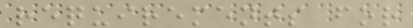requirements for
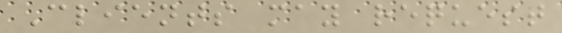Clients may request
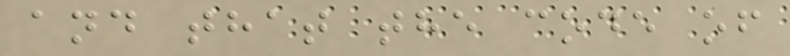and that the code of
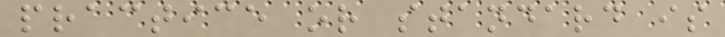practice or standard is
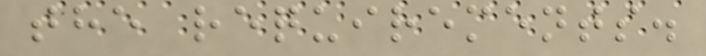the requirements.
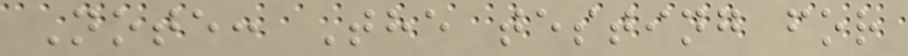Note: The testing for
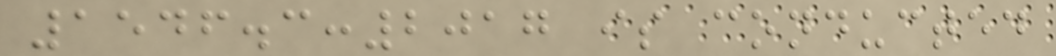1546.3:2017 is conducted
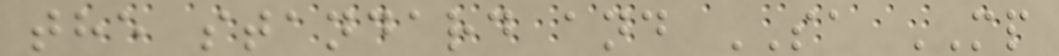the standard and SA MP
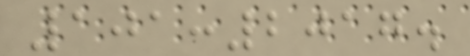101:2017.
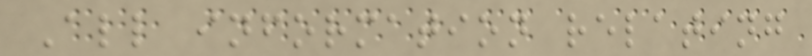All information relating
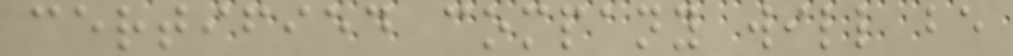certified company will be
